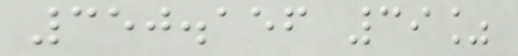350.156 39%
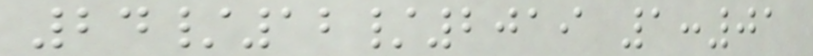24/12/2019 1:01
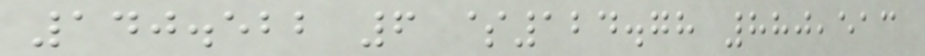140.522 6 $124.78 880,513
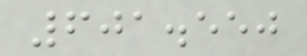601.550
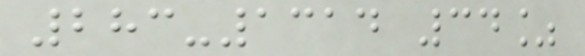283-1314 34%
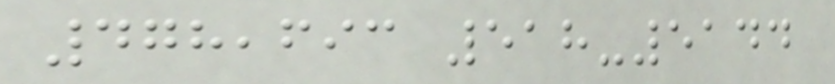478,693 518-5144
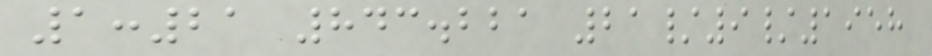1:21 843.221 21/9/1958
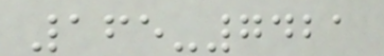165-7421
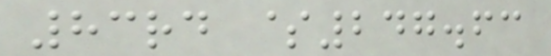83rd $247.63
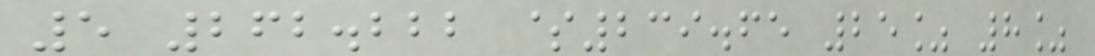5 262.222 $239.65 25% 8%
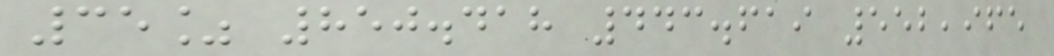35% 850.418 443.619 552,965
